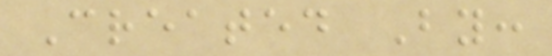Created By:
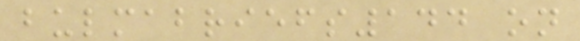bulmabriefs144 on
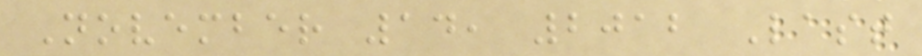November 14, 2012 Last
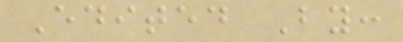Edited By:
